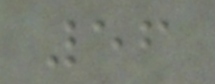56
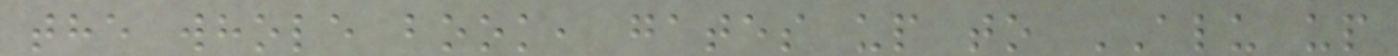the whole book, gates up to ALU up
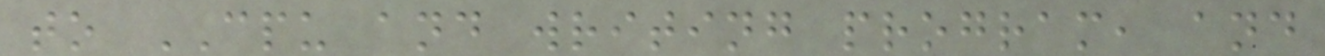to CPU and writing program, and
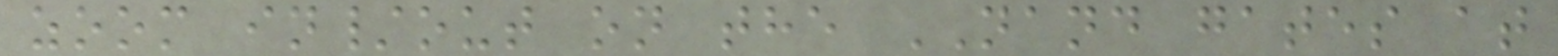zoom in/out on the NAND gates at
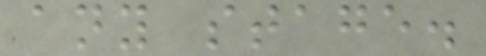any stage.
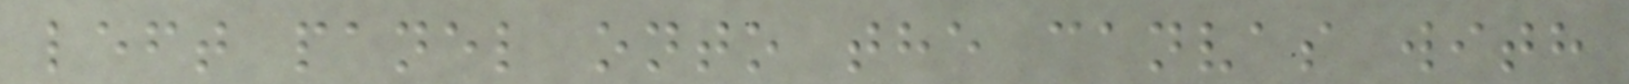left panel onto the canvas with
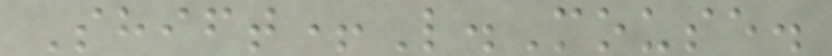Shift+L.Mouse.
